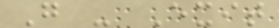G - Exit
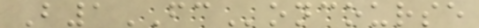B1FConcourse
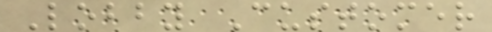Lobby Customer
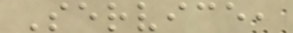Service,
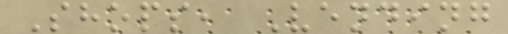Shops, Vending
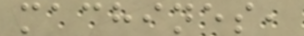machines,
